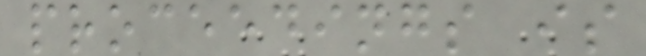proceedings is
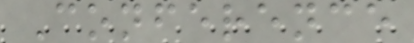Conference
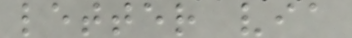letter via
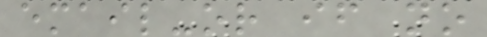email-or if no
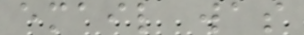email was
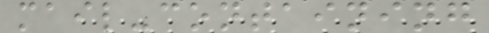mail-containing
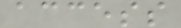access
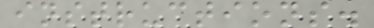instructions.
